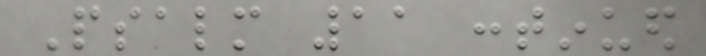Psalm 11 continued
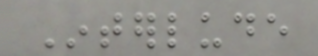Interlude
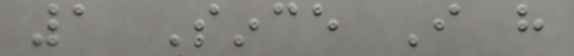1 Since I have
